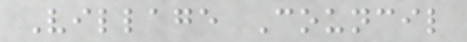Village Council
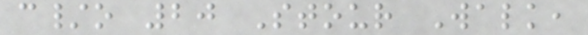c/o 20 Stour Walk,
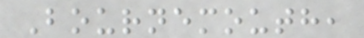Bournemouth,
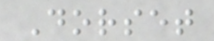Dorset
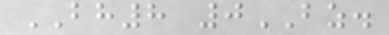BH8 0BZ.
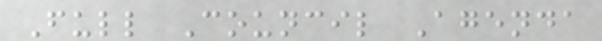Full Council Agenda
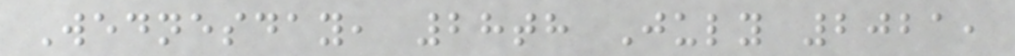Wednesday, 28th July 2021,
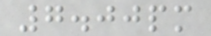7.00pm
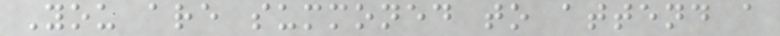You are summoned to attend a
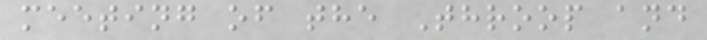meeting of the Throop and
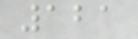121
